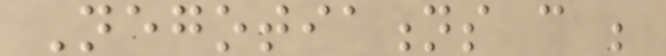Negotiations can be
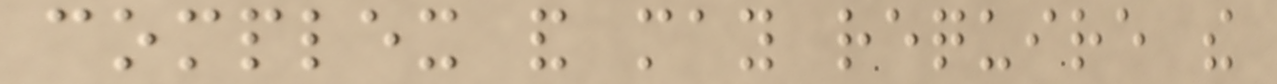complex and may require the
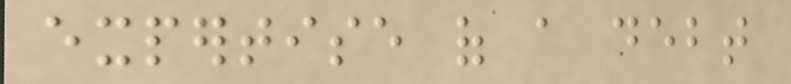expertise of a debt
